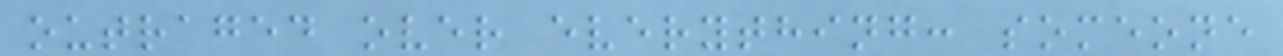outraged over everything: someone
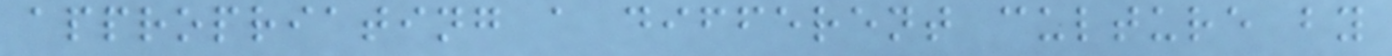appropriating a different culture by
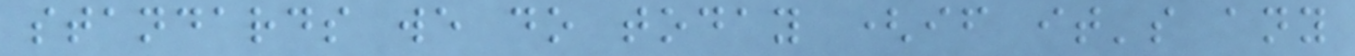standards we do today (if it's any
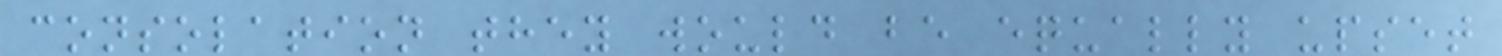consolation they would be equally upset
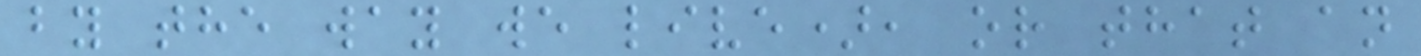by the way we live), or that an
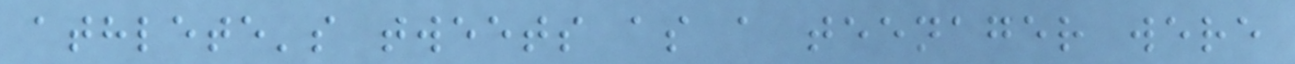athlete's tweets as a teenager were
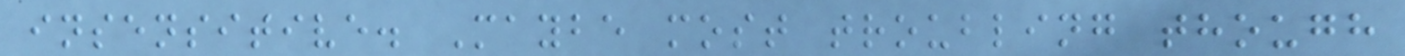insensitive. Maybe most troubling though
